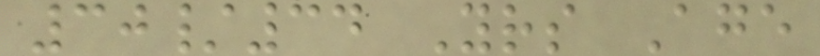30/34 Yrs Age
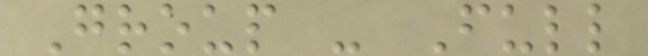Group - Full
